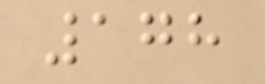178
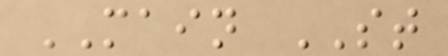MAIN ST
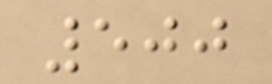500
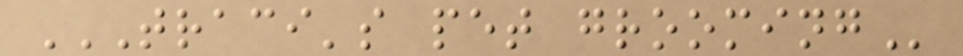TRACI'S PET GROOMING
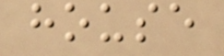house
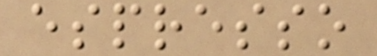espresso
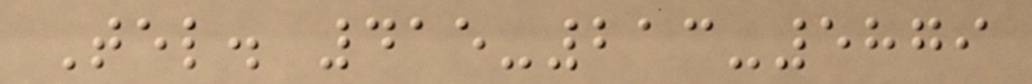Tel. 415-213-5879
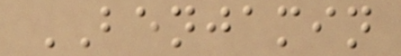BENJAMIN
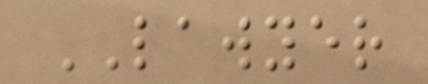LAWYER
